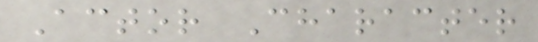Actor Character
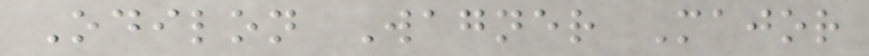Odilon Wagner Major
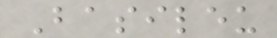Basileu
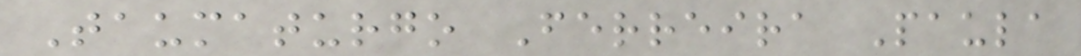Taumaturgo Ferreira Paula
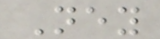Ney
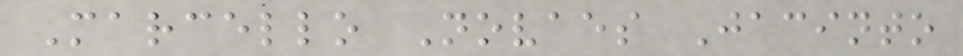Marcello Novaes Jacinto
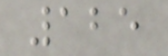125
